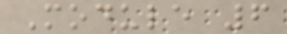Module 6
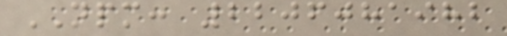NPM: 2206081982
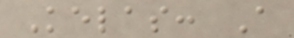Kelas: A
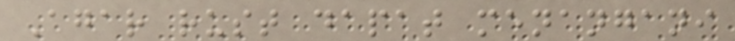Agar rust dapat menangani
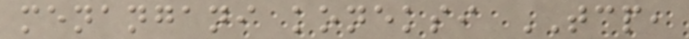menangani koneksi TCP,
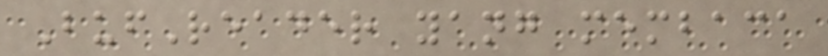BufReader yang membaca
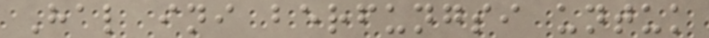Hal ini berfungsi untuk
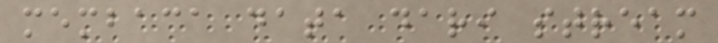membaca data dari stream
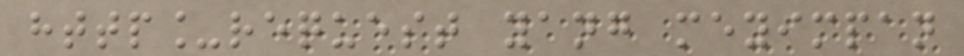http_request yang meyimpan
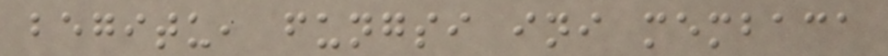begitu, fungsi ini membaca
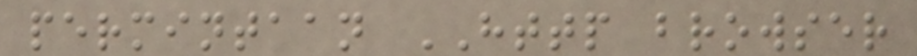permintaan HTTP browser
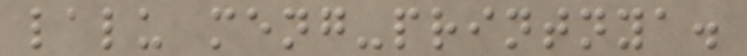lalu meng-printnya.
